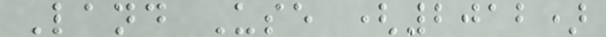Land Use (2012)
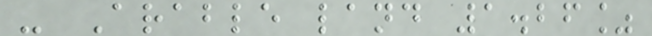- Arable land 1.26%
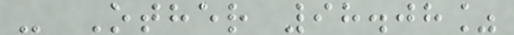- Other 98.08%
